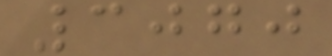3070
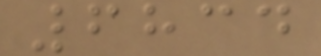6834
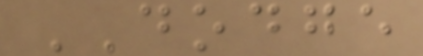DODGE
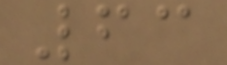63
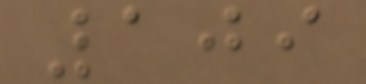109
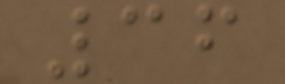36
